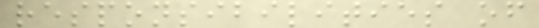responsibilities of
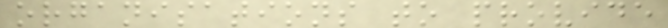organisations to provide
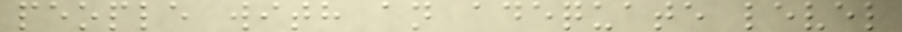people with an adequate level
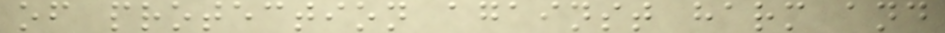of protection against harm and
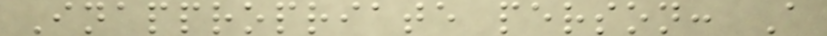Inappropriate person: A
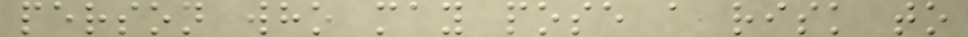person who may pose a risk to
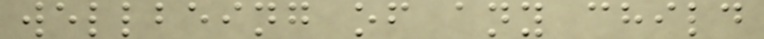wellbeing of any child
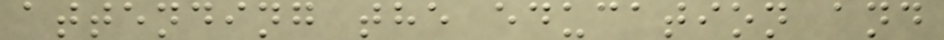attending the education and
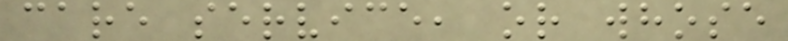care service, or whose
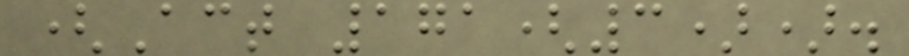(Act 171(3)).
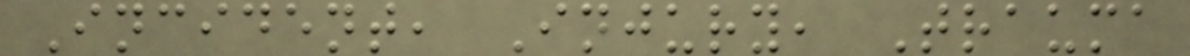Incident, Injury, Trauma
